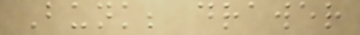Bunk; drawer
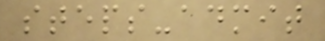steps-admit
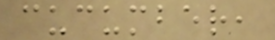cucumber,
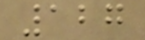127
